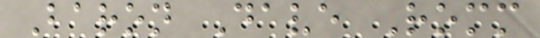Baron Dave Romm
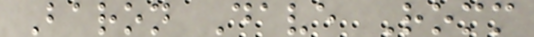Baron Dave Romm
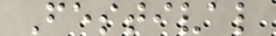Festival
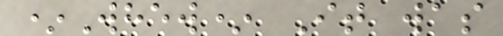*Whew* It was
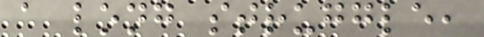a long struggle,
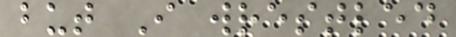but I wrestled
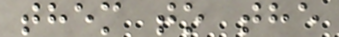them to the
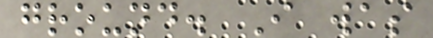ground. I was
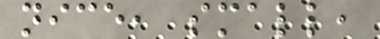nice, small,
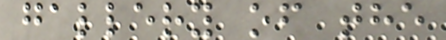gallery of the
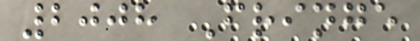2008 Fringe
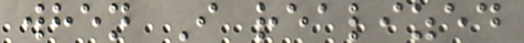when I realized
